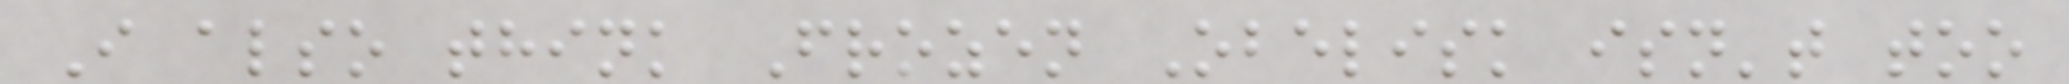I also think Frozen Obelisk isn't too
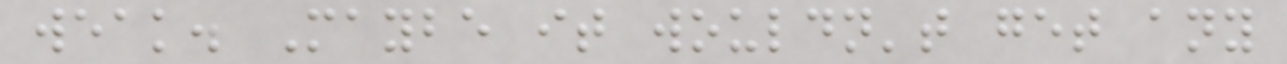weak. Maybe it wouldn't get any
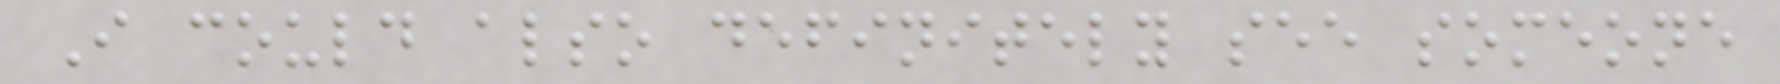I could also definitely see someone
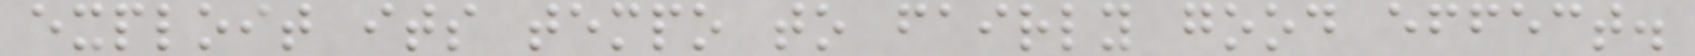exploit its tempo to fairly good effect.
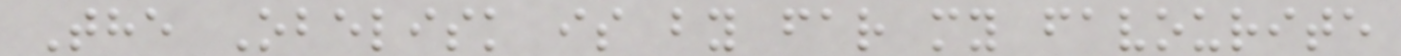The Obelisk is by far my favourite
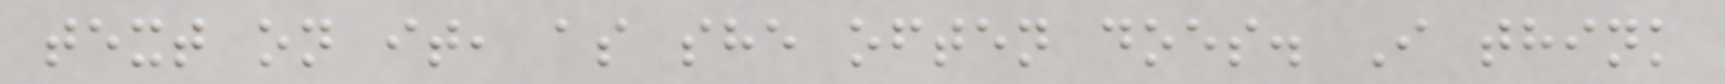text on it, as she often does. I think
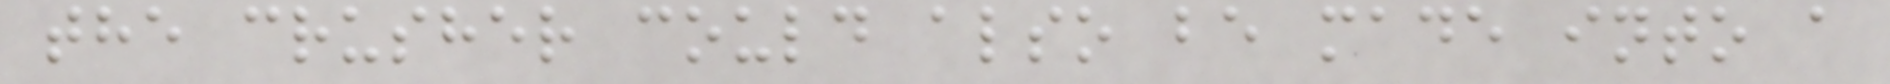the crusher could also be made into a
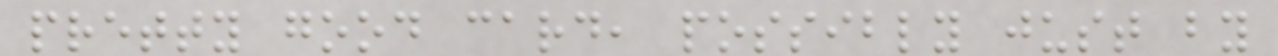pretty good card, possibly just by
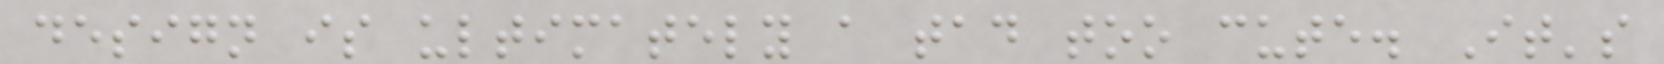design is ultimately a tad too cute. It's
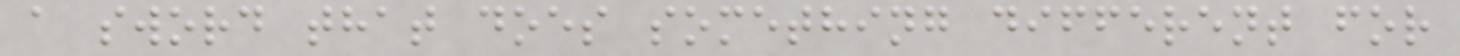a sword that does something different for
